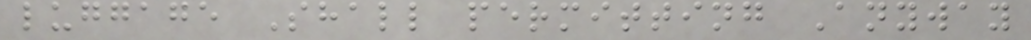luggage Shall permitting Anyway
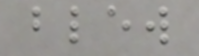blew
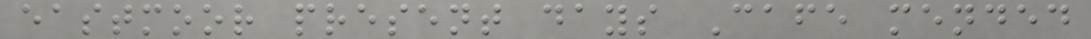eastmoor present days Cafe mended
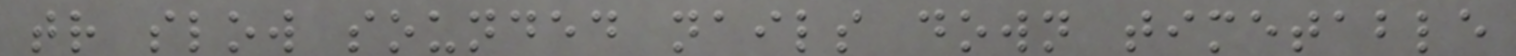tr slow sounded nails down timetable
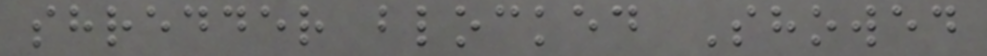shredder blocked Showed
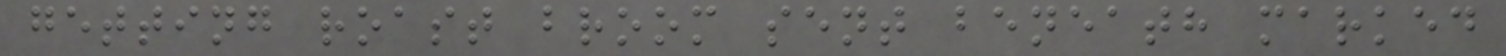getting roast broom sent beneath marked
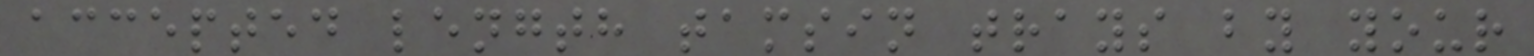accepted length tamsin trays by your
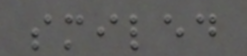smiled
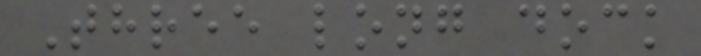Three long dock
